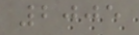2005
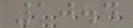10.4
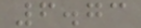6.73
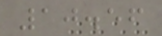10.56
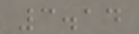3.14
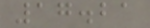17.21
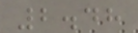2.48
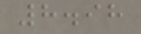8.98
